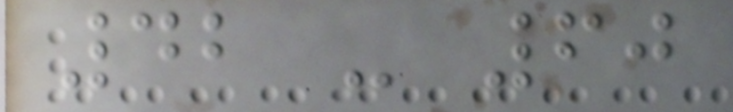42 - 60
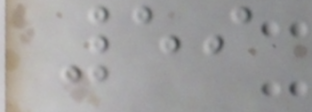59
